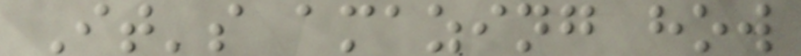It's amazing how
